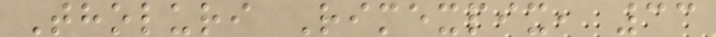Tholuri Rimexpix, 33
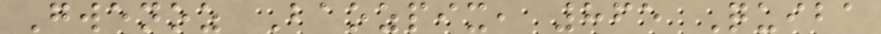Gwenoz Baozpix, 865 Quiba
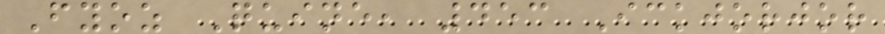Fyoz Quine, 453 Ickjorjor
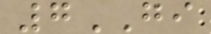7GI
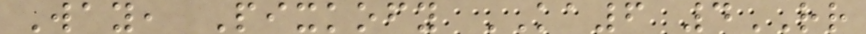Way, Pixkofy KA6 4RR
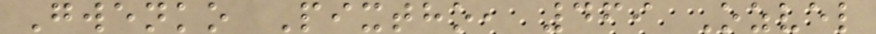Gwenko Pixtho, 469 Ozvel
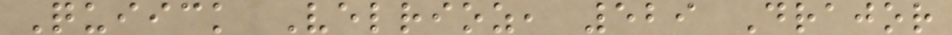Quiick Velrioz, 529 Drajor
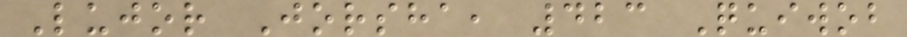Lujor Jorsha, 423 Quiwob
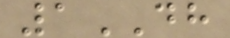1DH
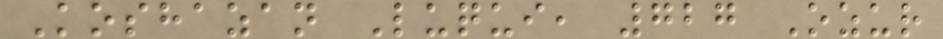Koshazan Luqui, 727 Ozur
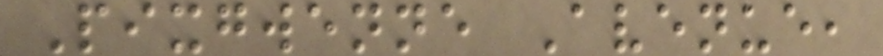Pixgwenne Avenue,
